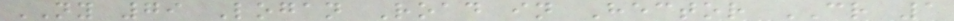NY 79 Logan Road in Hector CR 1
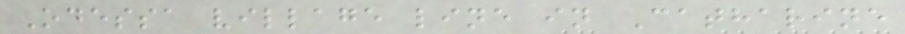Odessa village line in Catharine
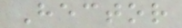Hector
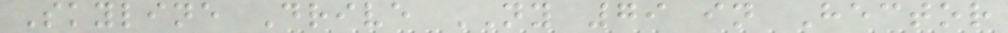Skyline Drive NY 79 in Hector
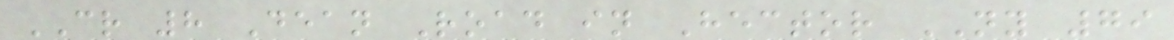CR 8 Dean Road in Hector NY 79
